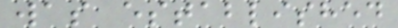was established
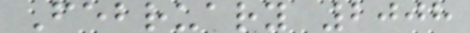February 2008
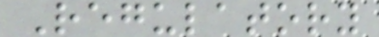Regulatory
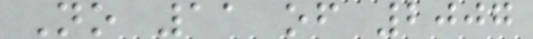No 11 of 2007
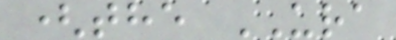(the URA
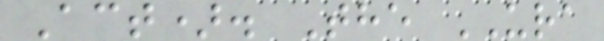Act). The URA
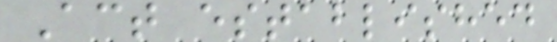Act established
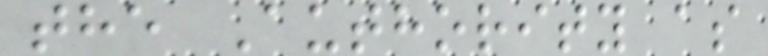the Authority as
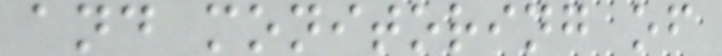and monitoring of
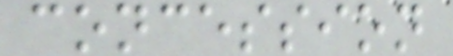concession
